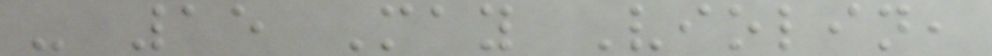- 15 May Violin,
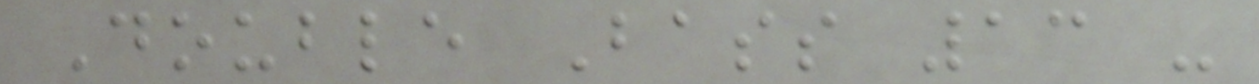Double Bass 13 -
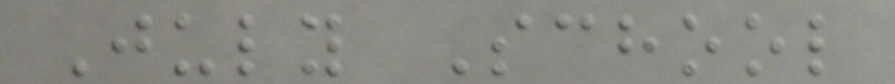July School
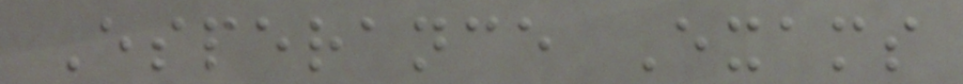Esperance Exams
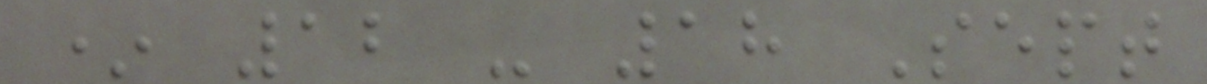* 12 - 18 Sept
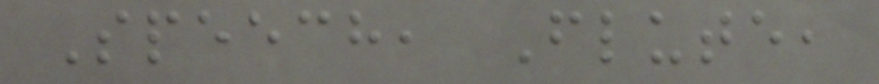Speech, Flute,
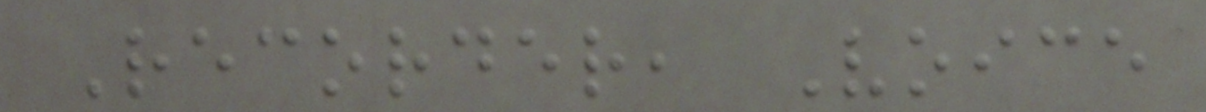Recorder, Voice
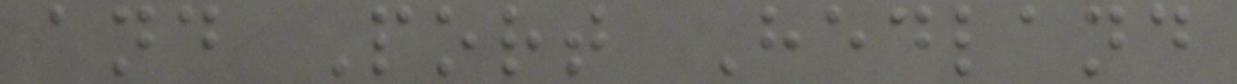and Port Hedland
